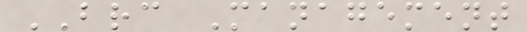BRC Management
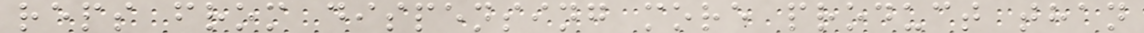reps from dispensing more product than
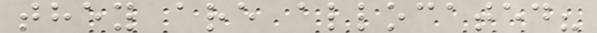they are allocated?
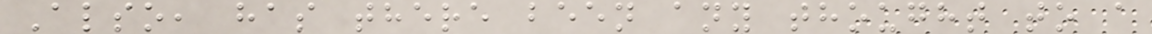Also, has there been any thought to a
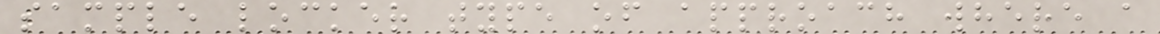sample locker type of approach where a
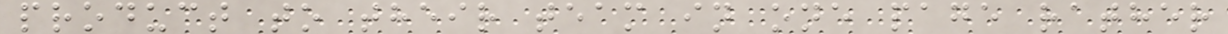product to their team in one page rather
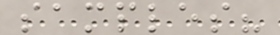samples?
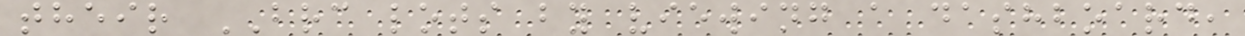their BRC lots by viewing a dashboard,
